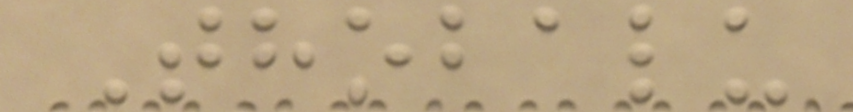Thobalu
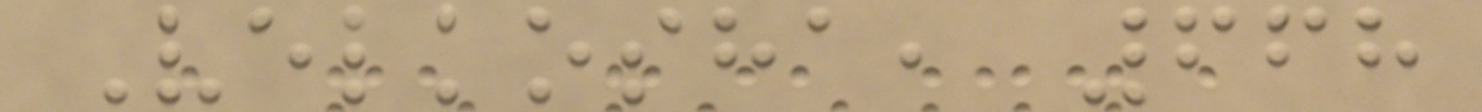Velkosha, 668
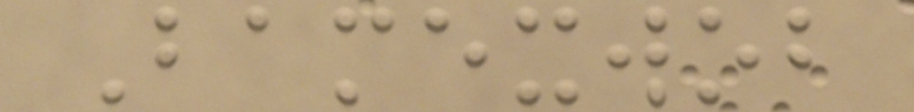Bamexwob
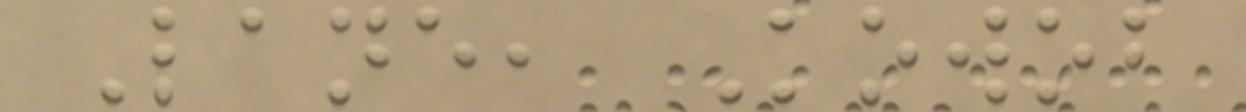Lane, Kowob
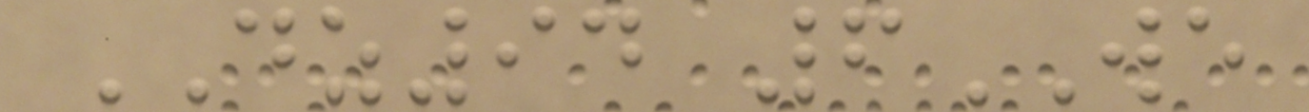DZ94 6WE
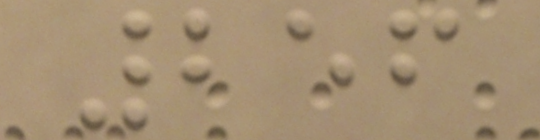256
